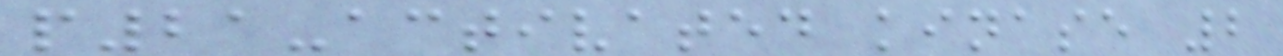p21-activated kinase 2
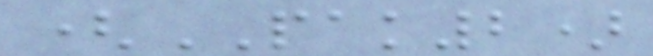(PAK2)
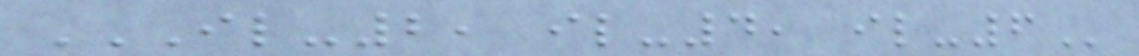IL-2, IL-4, IL-6
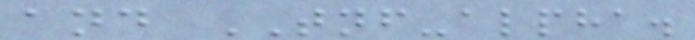and TNF-alpha.
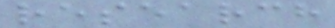research
